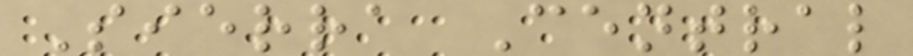Sierra Central
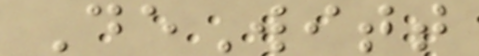DeWitt
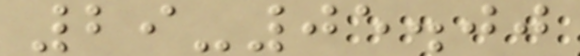29-05.00
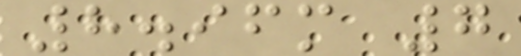8.96m 7
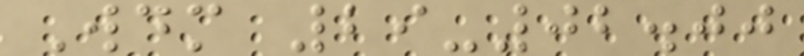Wdm 29-02.00
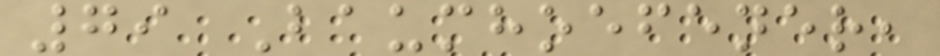79 Baumhoefener,
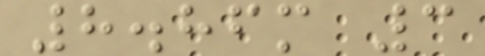8.86m 3
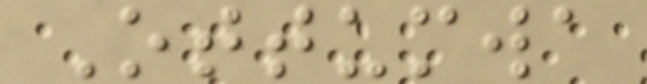Ottumwa
